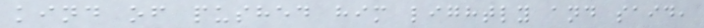kind of pushed him lightly and said,
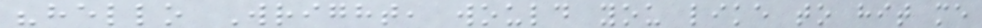"hello Wright, would you like to hit me
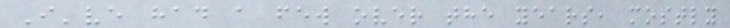I've had a few over the years, mostly
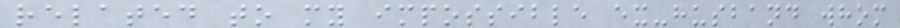related to my impossible ex-husband whom
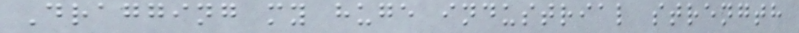Dragging my huge industrial strength
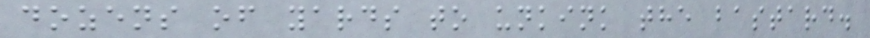dozens of yards to unkink the bastard.
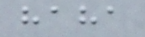haha
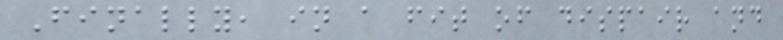Finally, in a fit of dispair and
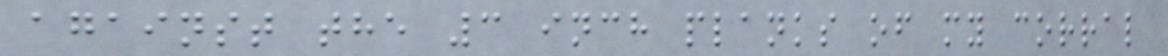against the 3 inch planks of my corral
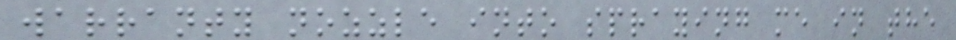warranty nozzle into spraying me in the
